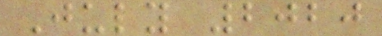July 2020
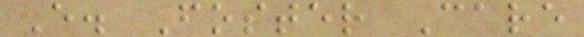E. Foster Care
